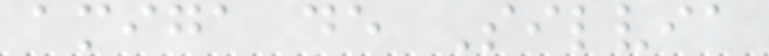amiga de Silvia
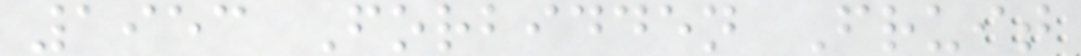1953 Forbidden Fruit
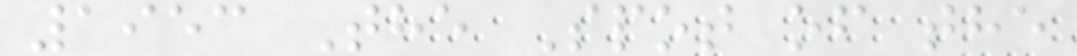1953 The Spot of the
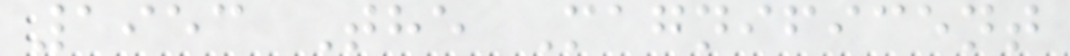1953 The Magnificent
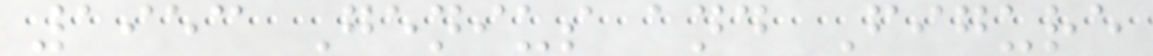1953 Genius and Figure
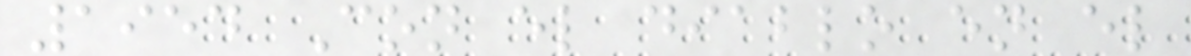1954 Con el diablo en el
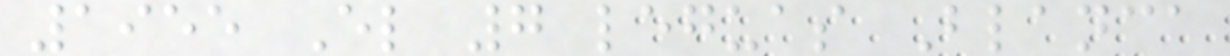1955 El 7 leguas Blanca
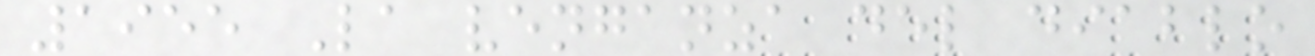1955 La venganza del diablo
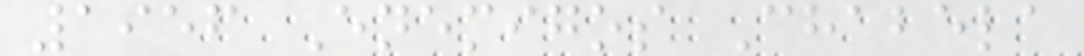1956 Enemigos Chabela
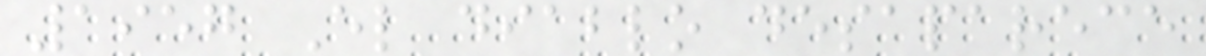1957 El diablo desaparece
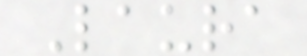Laura
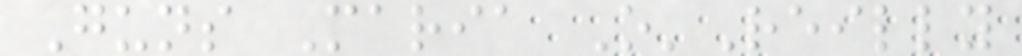Guns Maria O'Reilly
